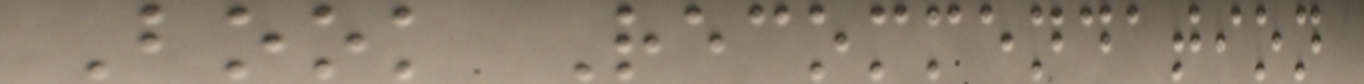Book Recommendation
